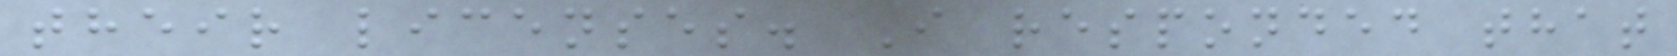their licenses. I responded that
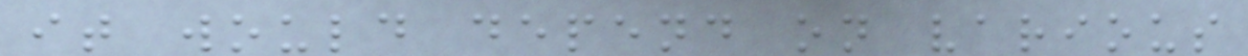it would depend on various
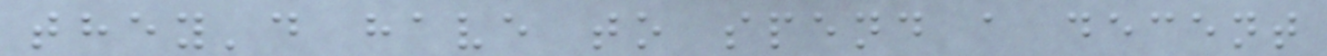they'd have to spend a decent
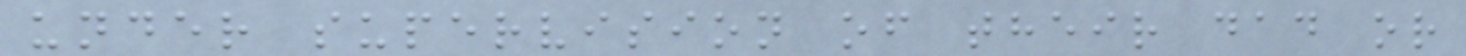under supervision of their dad or
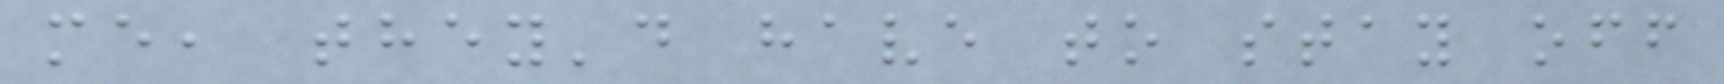me, they'd have to stay off
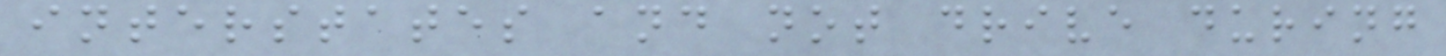interstates and not drive during
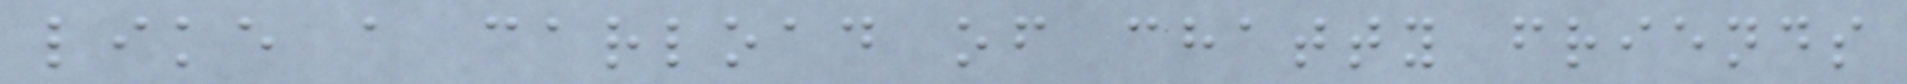like a carload of chatty friends
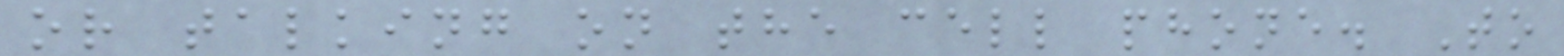or talking on the cell phone. To
